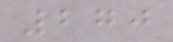270
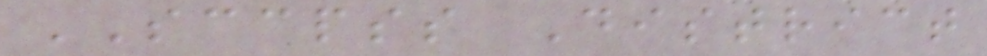SCCPSS District
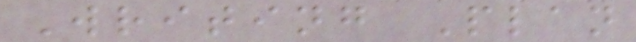Writing Plan
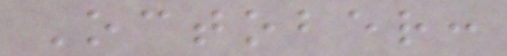October:
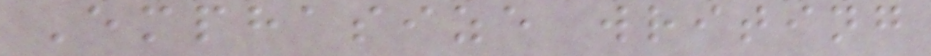Emphasize writing
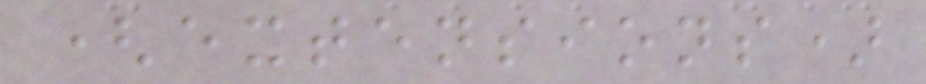(extensions)
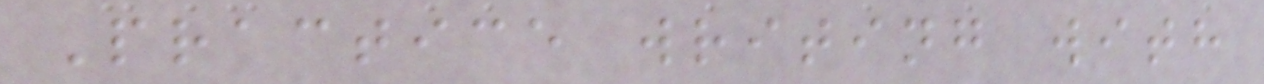Practice writing with
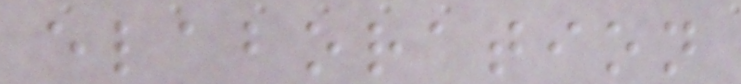elaboration
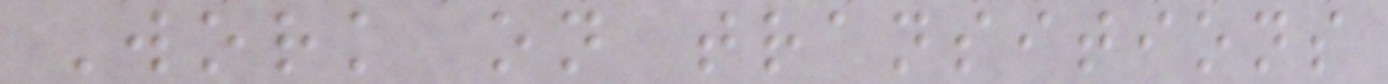Work on transitions
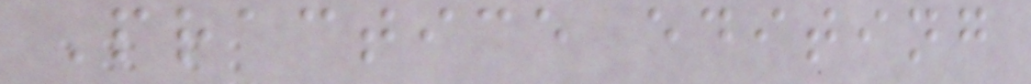Practice editing
